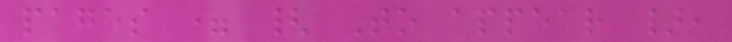pages = { To appear },
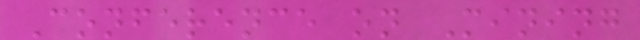Conference on Mining
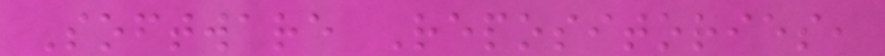Software Repositories,
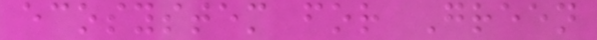ecosystem for Green
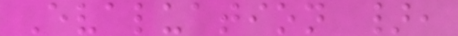Evaluation },
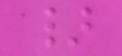}
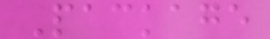Package
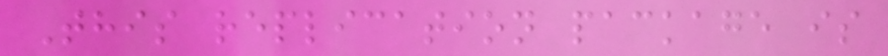This replication package is
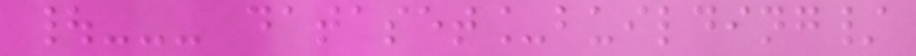|--- dataset_building/
